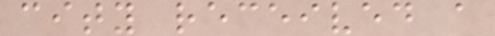city received a
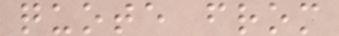quote from
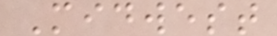Midwest
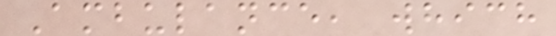Ambulance, which
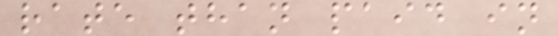rate than paid in
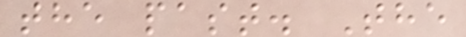the past. The
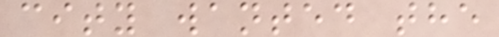city wanted the
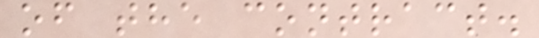of the contract.
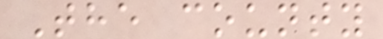The county
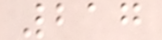217
